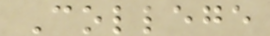College
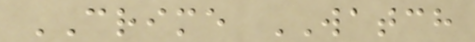CRIME WATCH
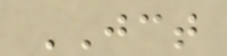JCT
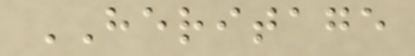HERITAGE
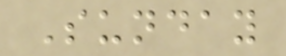Sunday
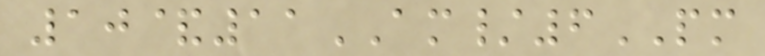10&11AM/6PM
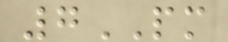7PM
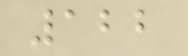122
